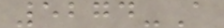5274-A
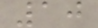10
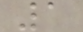1
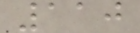110
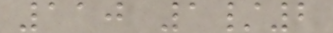110 1/2
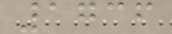1736
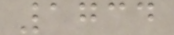1734
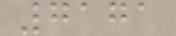7171
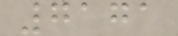7171
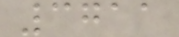3711
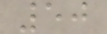50
